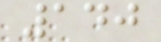140
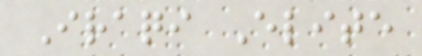Iraqi Elite
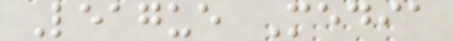League Media
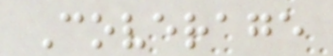Coverage
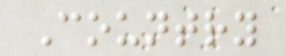Country
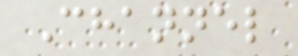Channel
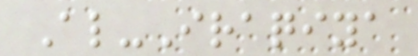Al-Iraqiya
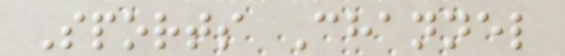Sports Channel
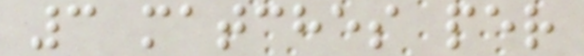3 matches per
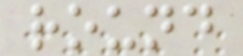round
